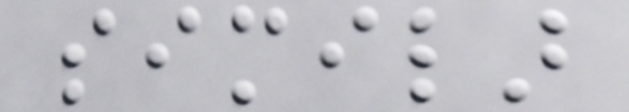similar
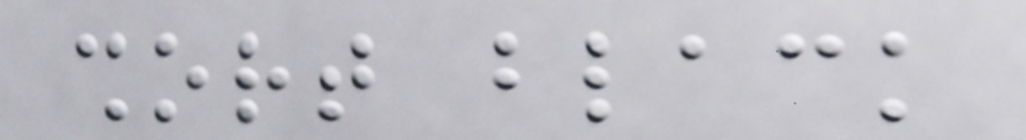short black
